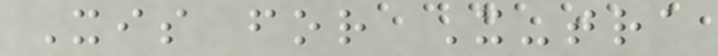Xis for X-tra
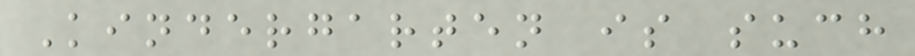Kindergarten is such
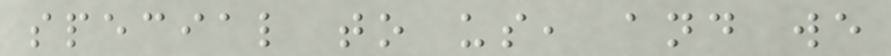special to us, and we
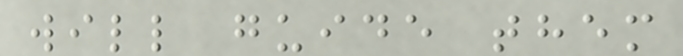will guide them
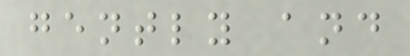gently and
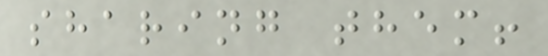sharing them!
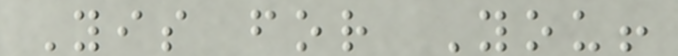Yis for You!
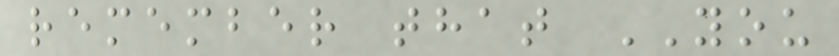remember that YOU
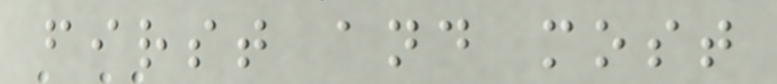first and most
